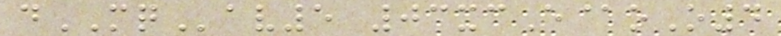dMQav5 03xcE@oO4
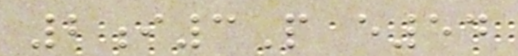2i3P e54
